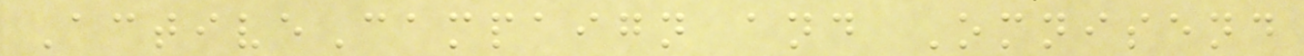ActiveCampaign and Omnisend
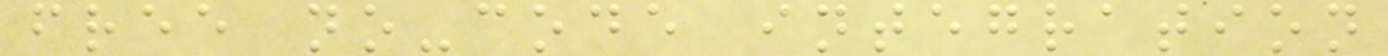free no-code integration
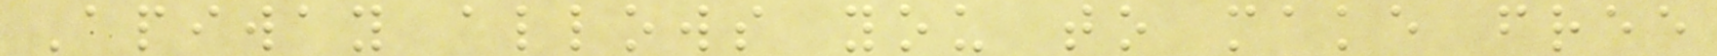Apiway allows you to make free
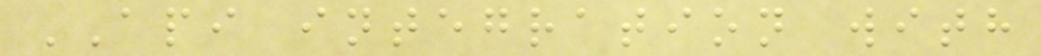API integration with
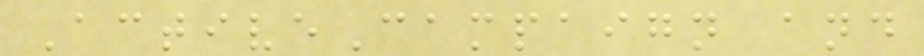ActiveCampaign and
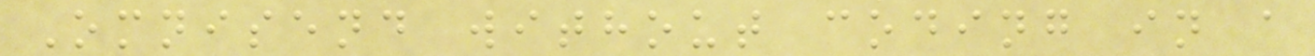Omnisend without coding in a
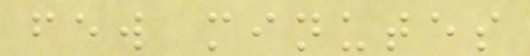few minutes
